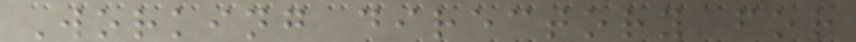Working directory for
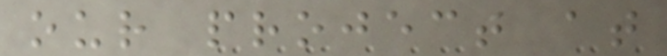our project at
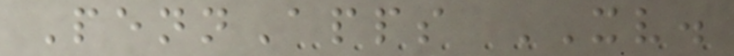PennApps XV.
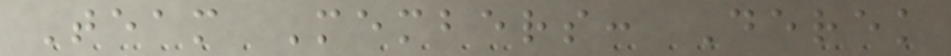Team Members: Derek
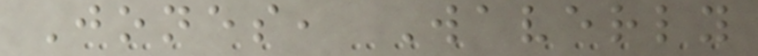Jones, Waverly
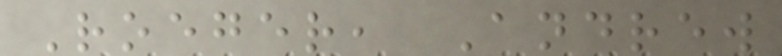Roeger, Andrew
